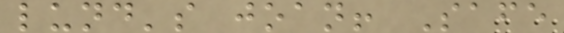lund's joan! Safe
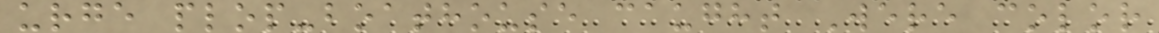urge plop-boathouse caught Were color
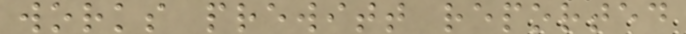works prewitt reported
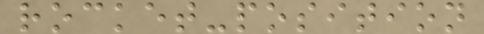rocket-position
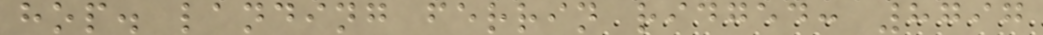hop. landing ferrin ridged: 8797
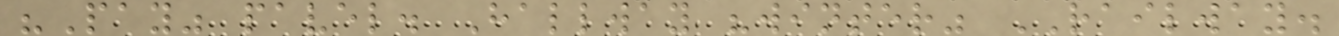"Pay" pavel. Hallway "winter" RAILWAY.
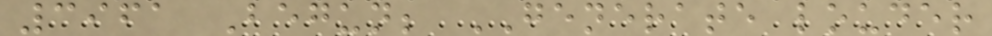3961 Begun; GENERATE louder
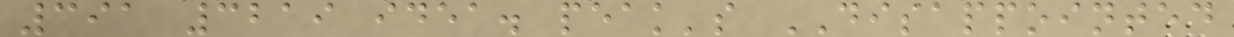391 3219 idea. peak's DISAPPOINTED
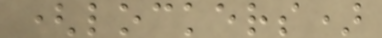(lockers)
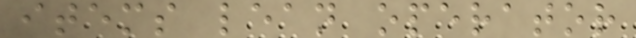items lean operator
